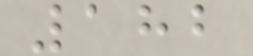182
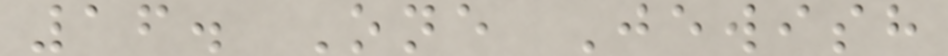16. One Jewish
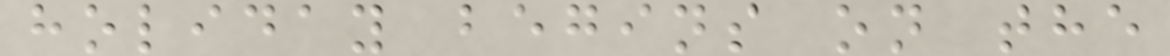holiday begins on the
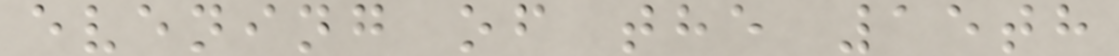evening of the 15th
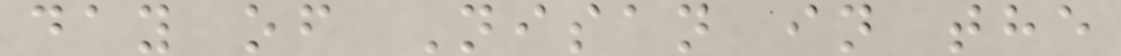day of Nisan in the
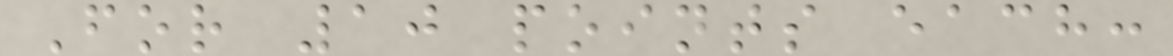For 10 points each:
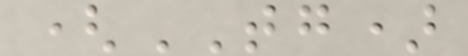(TG)
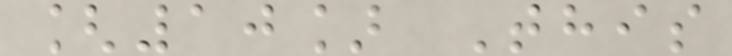[10] This
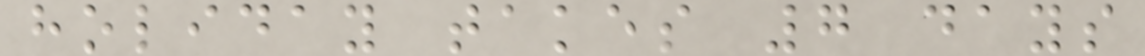holiday takes 7 days
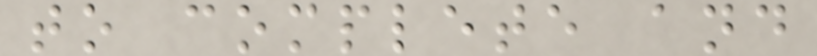to complete and
